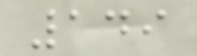149
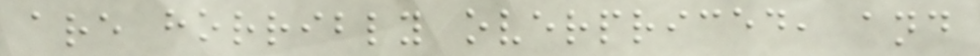are horribly overpriced, and
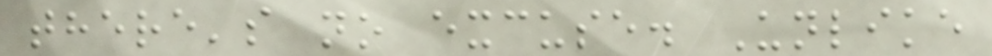there's no excuse. Unlike
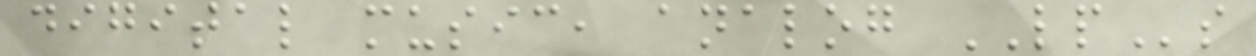digital music, analog LPs
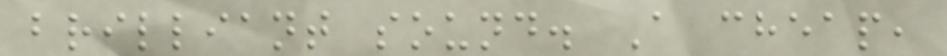brilliant sound. A cheap,
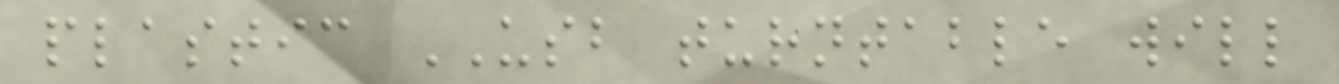plastic USB turntable will
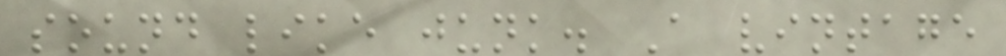sound like junk. A vintage
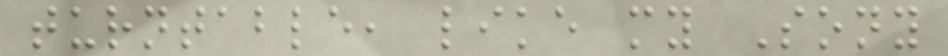turntable, like my Sony
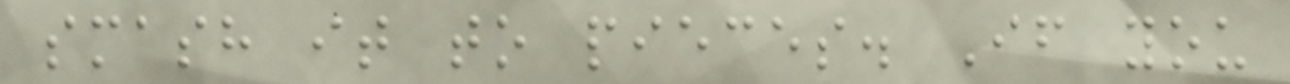smash it to pieces. If you
